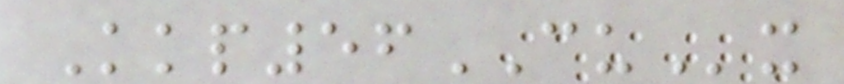Kkp56CUx
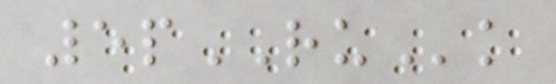5pRUk
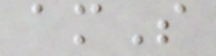amS
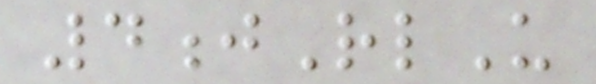4jRlU
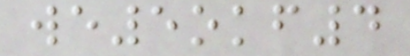we5okf4
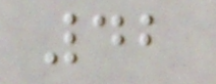42
